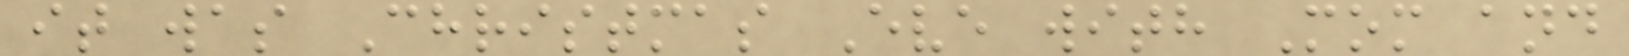it was Christmas Eve with Mom and
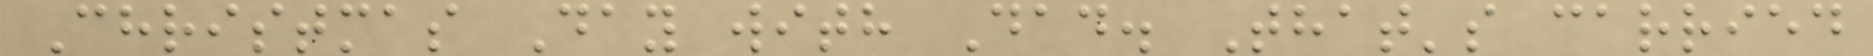Christmas Day with Dad. That's carried
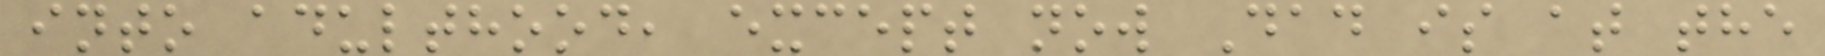into adulthood, except now Dad is at the
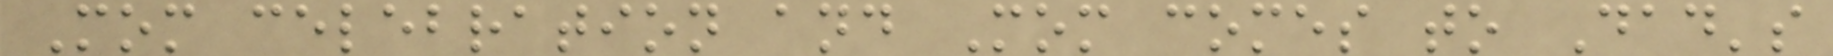Mom celebration and Mom comes to Dad's
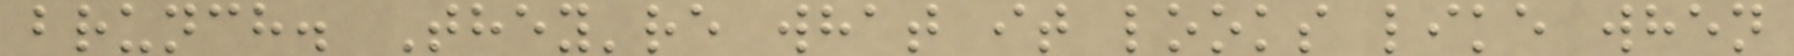brunch. They're what it looks like when
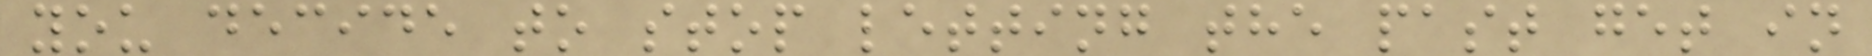you decide to stop letting the past get in
